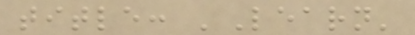title: 'Learn'
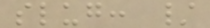slug: /
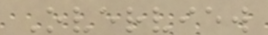Overview
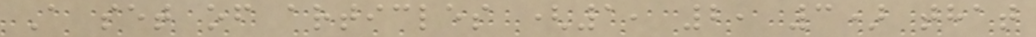A set of articles (1, 2, 3) that
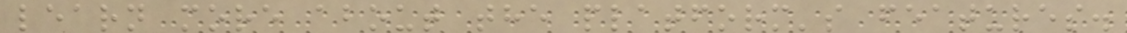learn more about the platform's features.
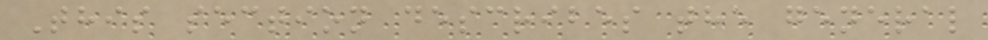This section describes the general
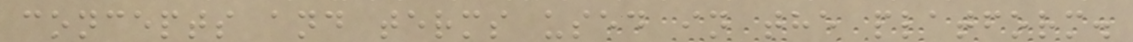concepts and terms used in the platform.
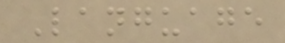Language
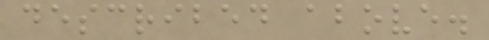described above.
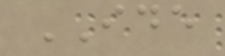IDE
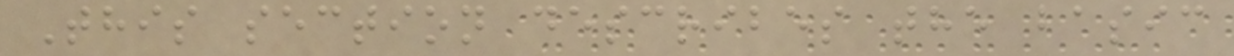This section describes the basic
